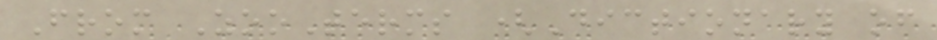From ZooTerms (Dictionary of
